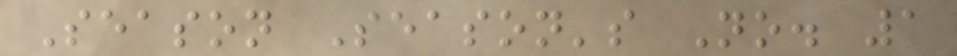Season Season's No. 1
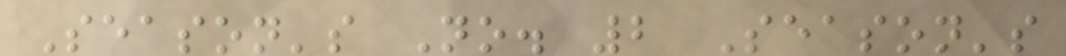Season's No. 2 Season's
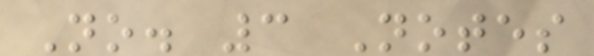No. 3 Notes
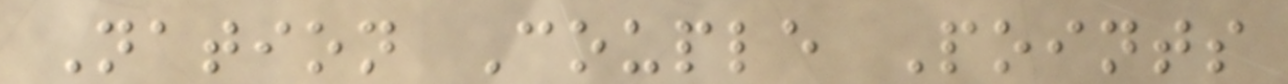Nation Couple Points
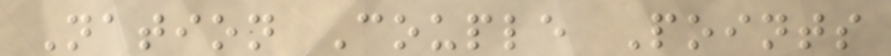Nation Couple Points
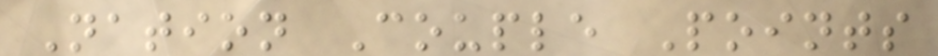Nation Couple Points
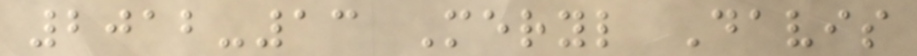2012-13 Meryl Davis
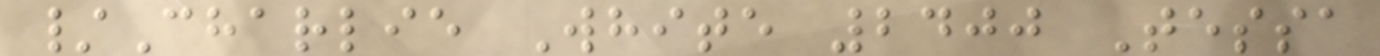/Charlie White 2400 Tessa
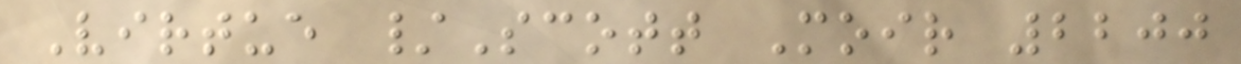Virtue /Scott Moir 2200
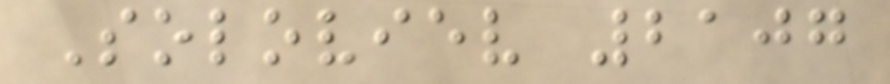Soloviev 2107
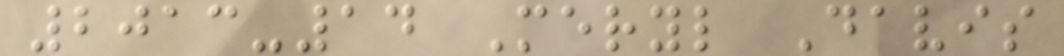2013-14 Meryl Davis
